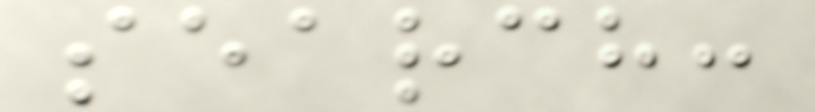search:
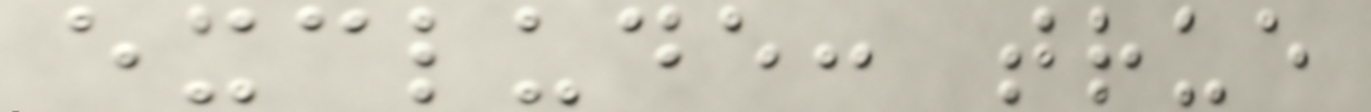exclude: true
